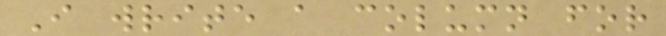I write a column for
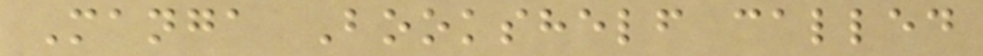Manga Bookshelf called
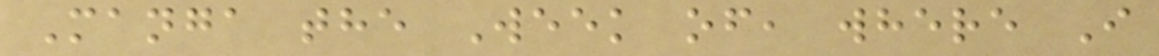Manga the Week of, where I
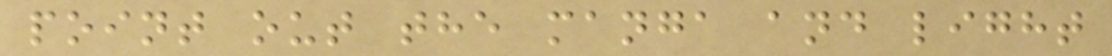point out the manga and light
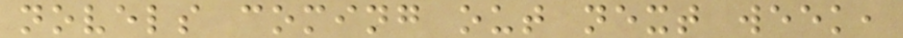novels coming out next week,
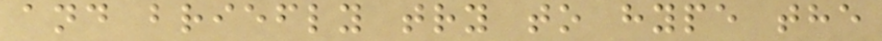and briefly try to hype the
